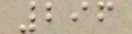296
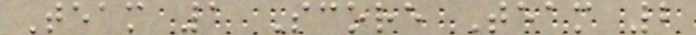Team 1 Score Team 2
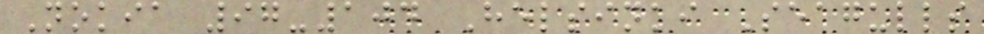Nokia 97-104 Helsinki Seagulls
